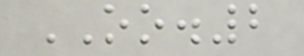OO.2
